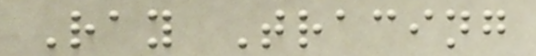Ray Tracing
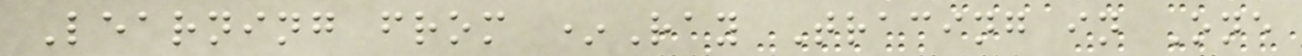Learning from *Ray Tracing in One
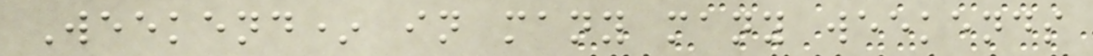Weekend* in many many weekends
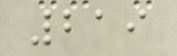219
